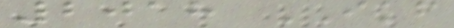2018 IKF
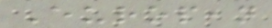European
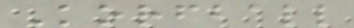Korfball
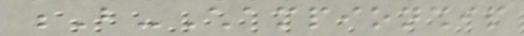B-Championship
